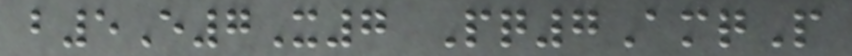b5E7X7 Pq7AmqP
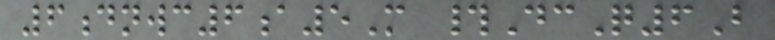6dnwc6a5M #DcQ6B
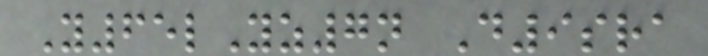Y65lYz7n D9sra
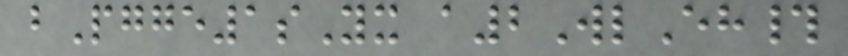bPgge1sYx a2WlEh#
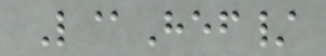L@Hef/
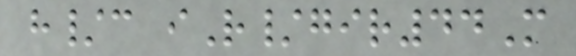h/c iR/gir44M
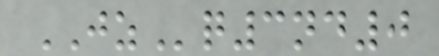JZq3nd0
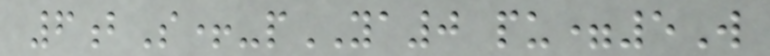6bS+-pYA0 pu=5W
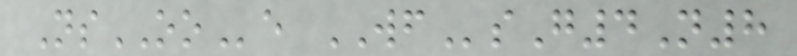NsOOe WFsG4N8
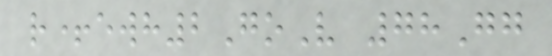r+ewh2GoV 78Gg
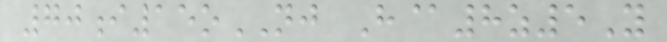70i15oNJ H@8z5Y
